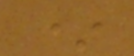*
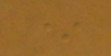*
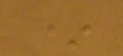*
